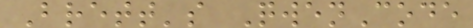Brett's QwenCode
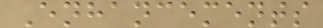Enhancements
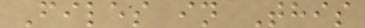Files in This
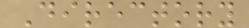Directory
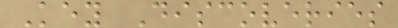Key Discoveries
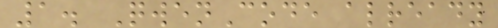1. QwenCode already
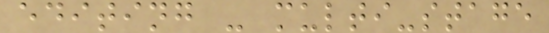editing - multi-stage
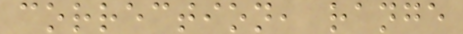correction, range
